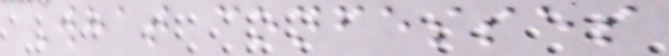What confesses
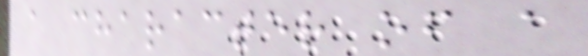a character of a
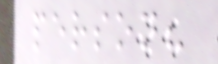person?
